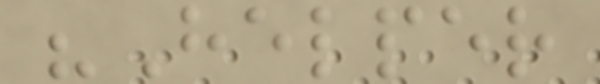"Helper
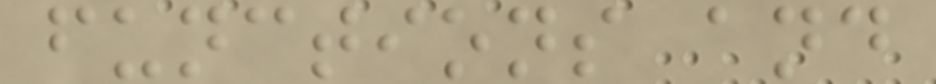functions and
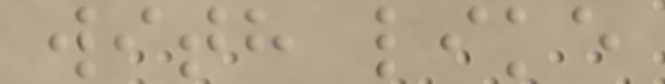with like
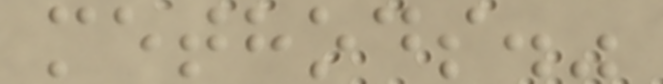methods."
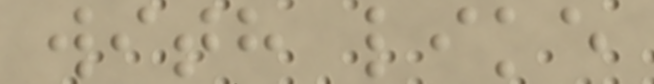with like
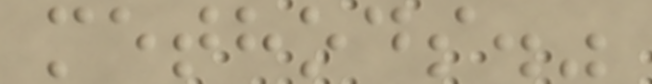methods."
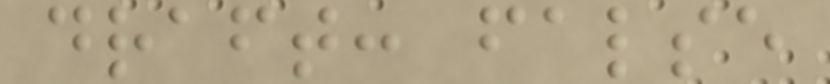draft: false
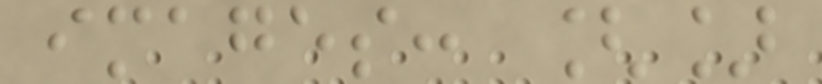images: []
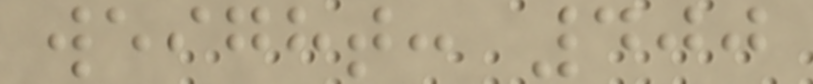weight: 400
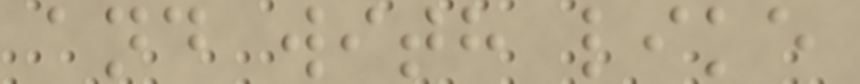and with like
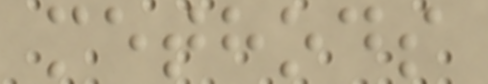methods
